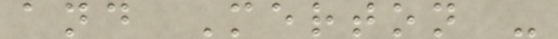and Merton -
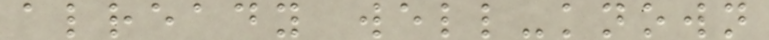already well-known
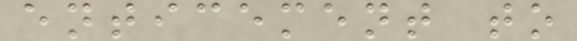enticement to
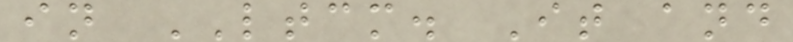in LTCM. It and
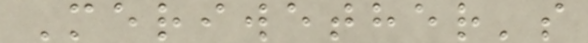Meriwether's
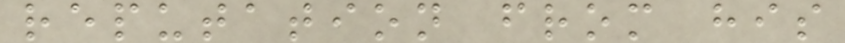reputation from his
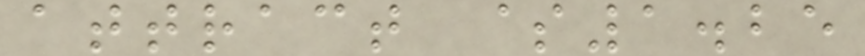attract $1.25
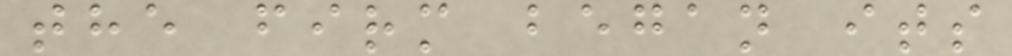the firm began its
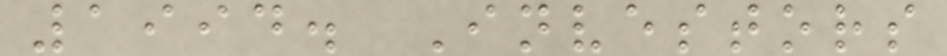1994. Investors
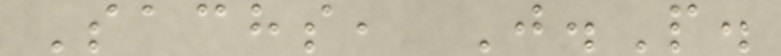Sachs, J.P.
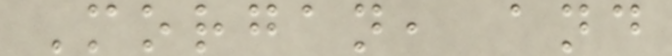Morgan, and
